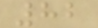82
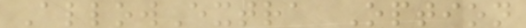AllowExtra Option
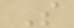S
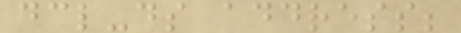dcl-ds address;
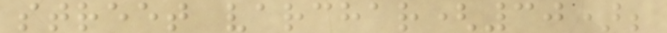street varchar(30);
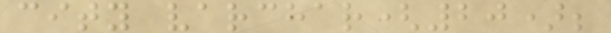city varchar(20);
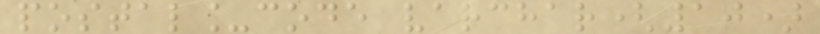postal_code varchar(10)
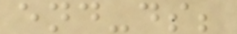end-ds;
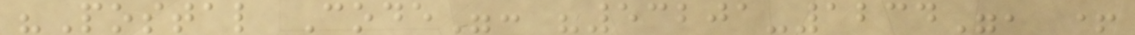"Postal Code": "53201-1234", +
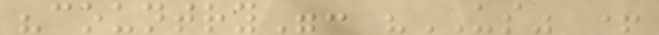"country": "US" +
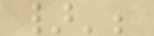}';
